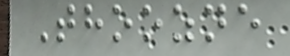Thoozne
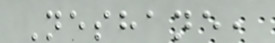Neshane,
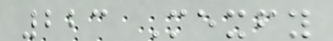223 Mexfy
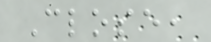Close,
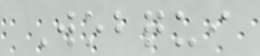Wobqui
